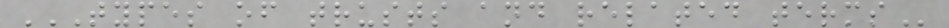TYPES OF TRUSTS AND RELATED TERMS
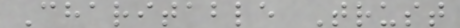Charitable Trust
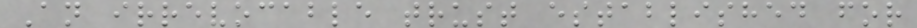An irrevocable trust established for
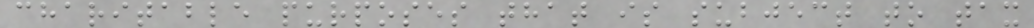charitable purposes that is subject to tax
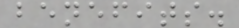benefits.
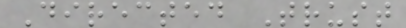Directed Trust
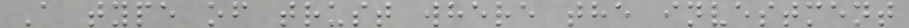A type of trust where the investment
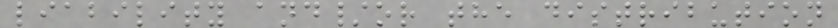liability and/or the distribution
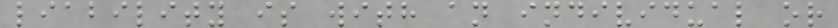liability is with an individual or
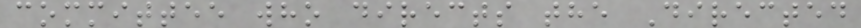committee who directs the Directed
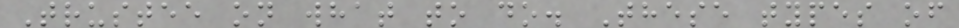Trustee on what to do. These types of
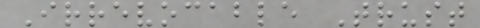Irrevocable Trust
